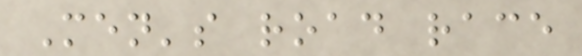Men's road race
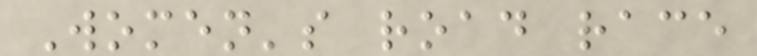Women's road race
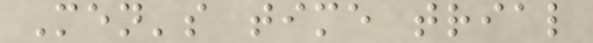Men's time trial
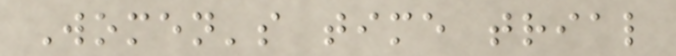Women's time trial
